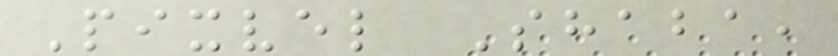Pixvel Shaba,
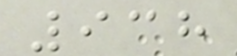938
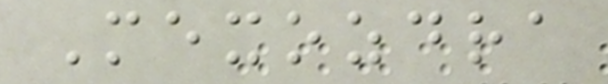Mexozdra
